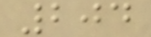204
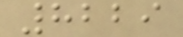8229
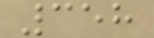358
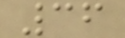36
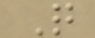Q
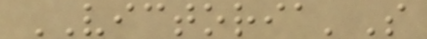VICTORIA'S
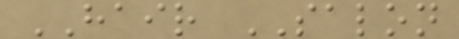HAIR SALON
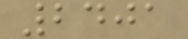2401
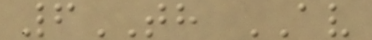6TH AV
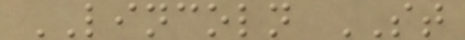LINCOLN ST
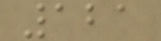121
